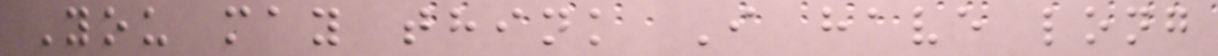You may think I have long
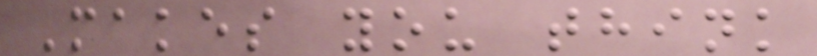Makes you think
